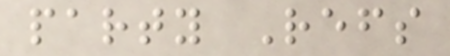party Refs
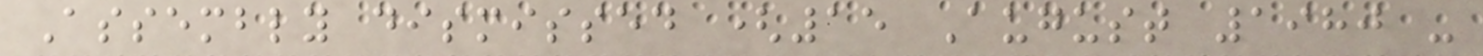Assembly dismissed (15 August 1980 -
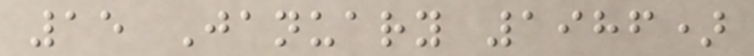15 January 1986)
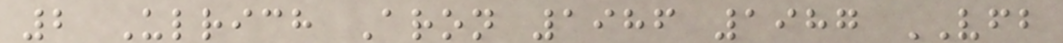2 Ulrich Aron 1986 1987 VFB
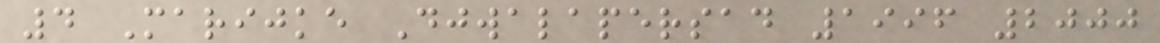4 Marijke Djwalapersad 1996 2000
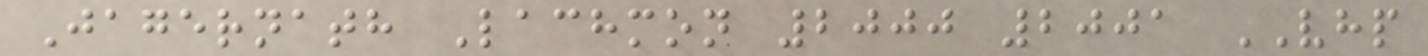Jagernath Lachmon 2000 2001 VHP
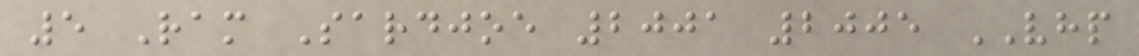5 Ram Sardjoe 2001 2005 VHP
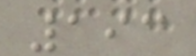193
